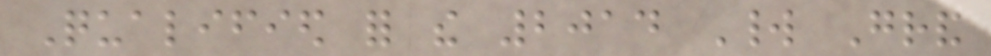Qualified for the 2014 World Grand
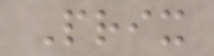Prix
